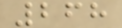268
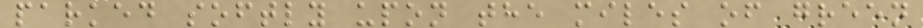parked softly upon the miles of green
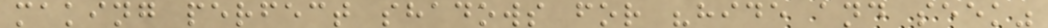making perfect shadows for "hide and seek"
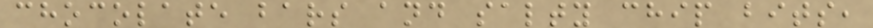chocolate bars and salty chip bits,
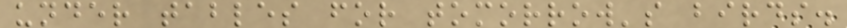under tables for tomorrow's birds.
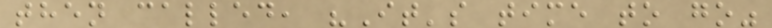then called, "It's time to go"
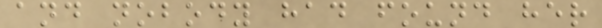and nobody had found her
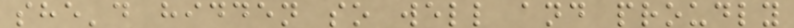she'd hidden so well and proudly
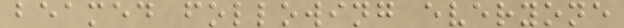beamed following everyone
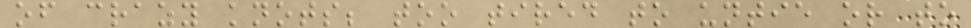of crazy knots; too tired to untie or to
